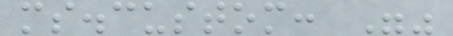ms.custom: ""
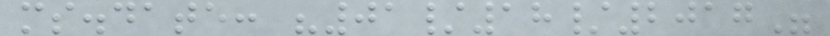ms.date: "01/18/2017"
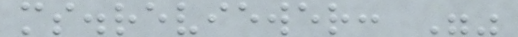ms.reviewer: ""
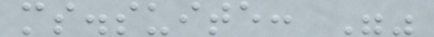ms.suite: ""
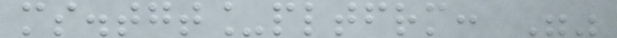ms.tgt_pltfrm: ""
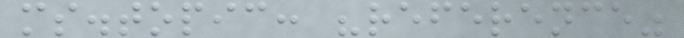ms.topic: "reference"
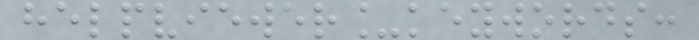helpviewer_keywords:
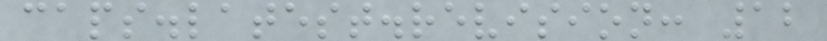caps.latest.revision: 12
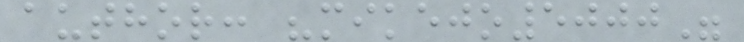author: "mikejo5000"
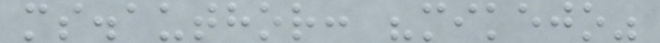ms.author: "mikejo"
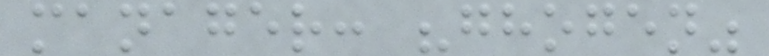manager: "ghogen"
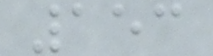153
